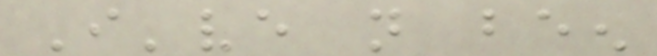I've not been
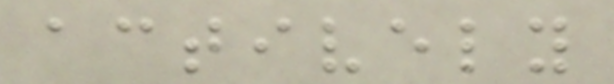actively
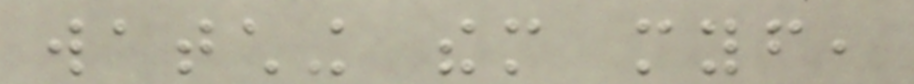watching them myself,
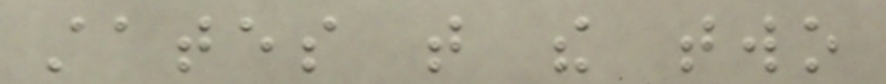states that the two
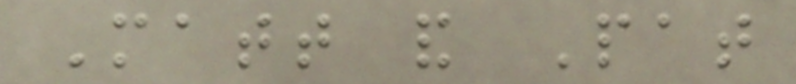Matt and Pat
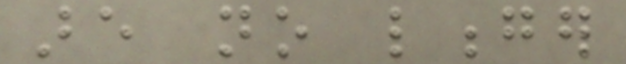are no longer
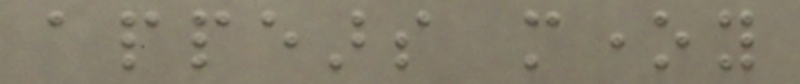appears money
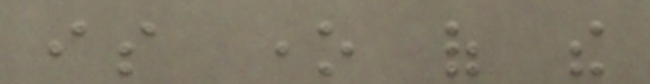is one of the
